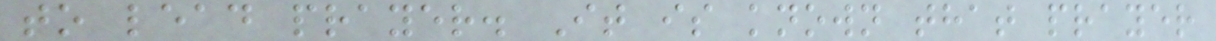to lead prayer. It is known that prayer
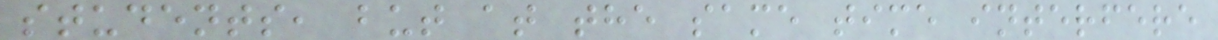students, but at the same time interfere
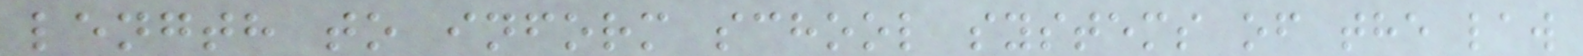length to inform school systems of the law
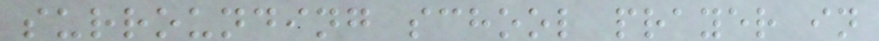surrounding school prayer in
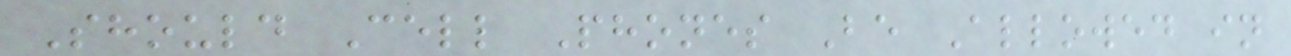Should Cell Phones Be Allowed in
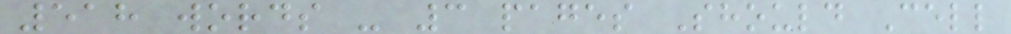518 words - 3 pages Should Cell
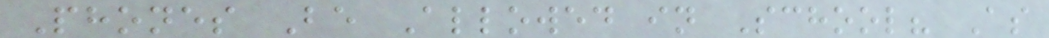Phones Be Allowed in School? As
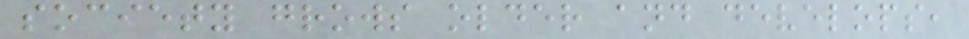society grows older and develops,
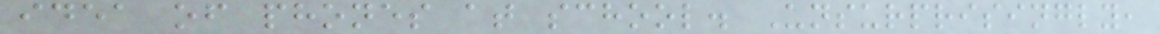idea of phones at school. Unsurprisingly,
